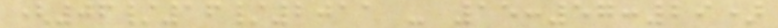(06/16/2011 - 15:57:29)
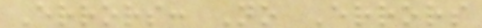Errors: No Errors
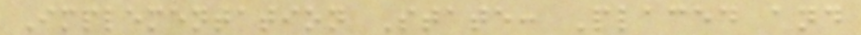Implementation State: Placed and
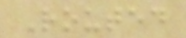Routed
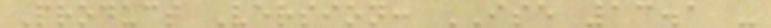Product Version: ISE 13.1 -
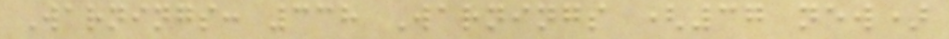Warnings: 338 Warnings (37 new)
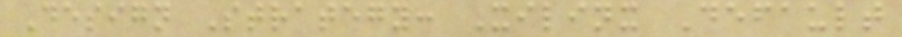Design Strategy: Xilinx Default
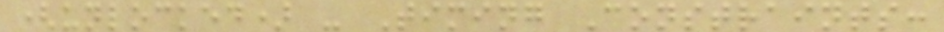(unlocked) - Timing Constraints:
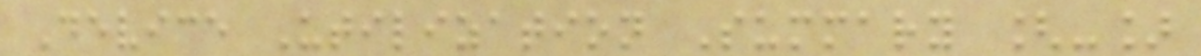Device Utilization Summary [-]
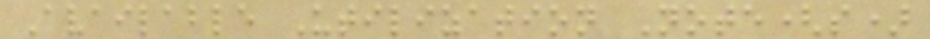Available Utilization Note(s)
